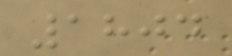1804
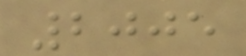2005
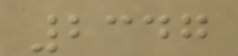2347
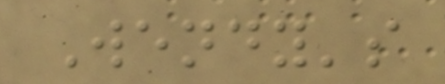Wendy's
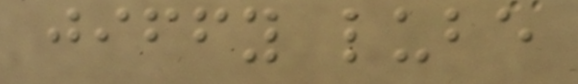jiffy lube
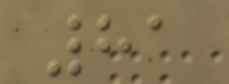81
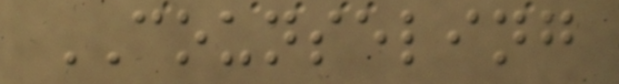COUNSELING
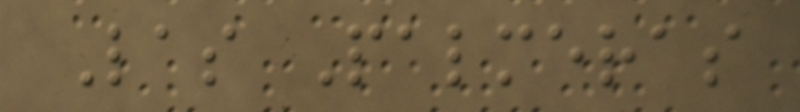Las Palmeras
